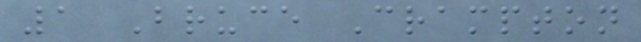1 Bruce Crampton
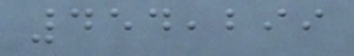454,299
